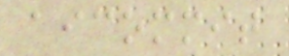aicommit
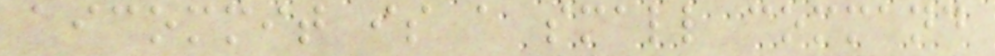aicommit is a small command
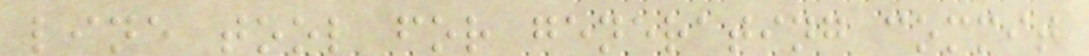line tool for generating commit
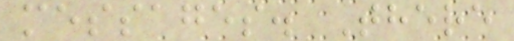messages. There
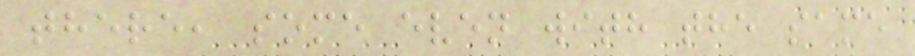there, some even with the same
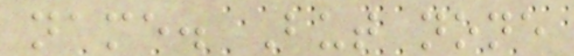name. But none
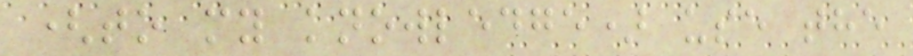(to my knowledge) use the
